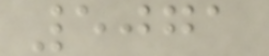5071
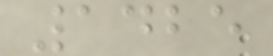1425
